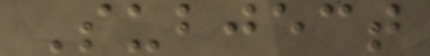Subject
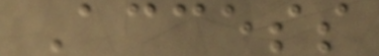Access
